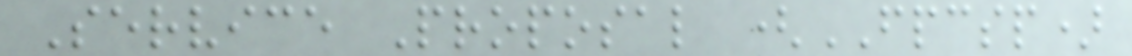Service Proposal (FPCSP)
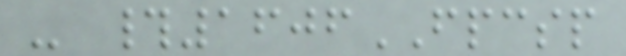- #1606FPCSP
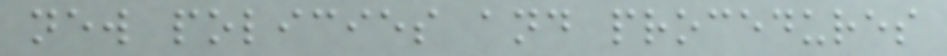new policies and procedures
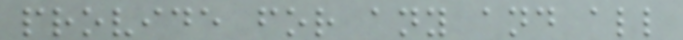provide for any and all
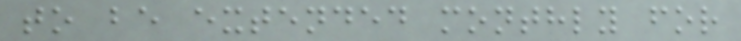to be extended monthly for
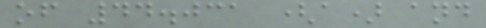of 44.031 (a) and
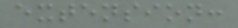extension:
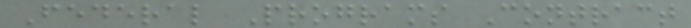Federal Programs Contract
